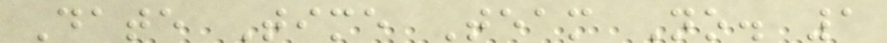Date Time Team No. 1
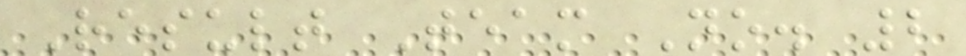Result Team No. 2
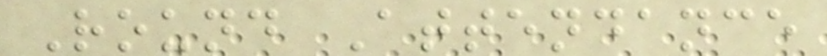Round Attendance
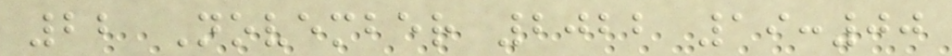22 November 2022 19:00
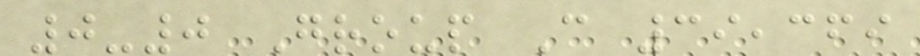0-0 Group C 39,369
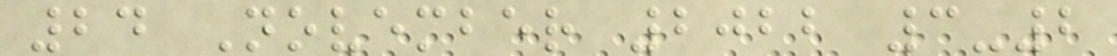24 November 2022 3-2
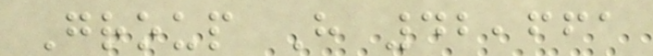Group H 42,661
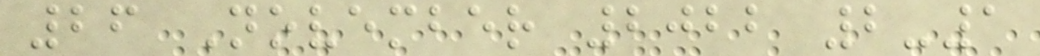26 November 2022 2-1
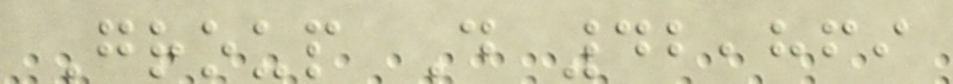Group D 42,869
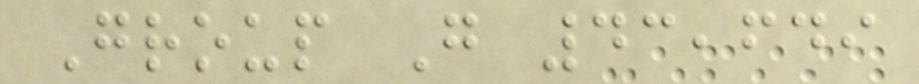Group G 43,649
